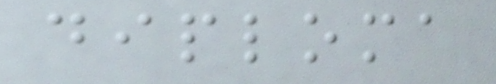diploma
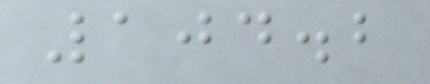104.2
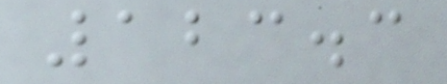123.3
